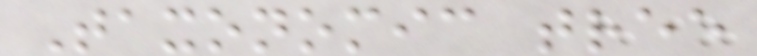Taxonomic tree
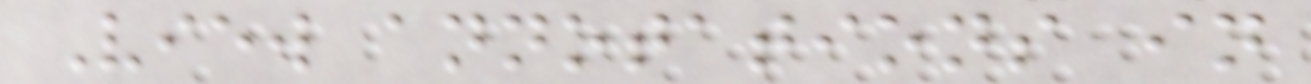View annotations in
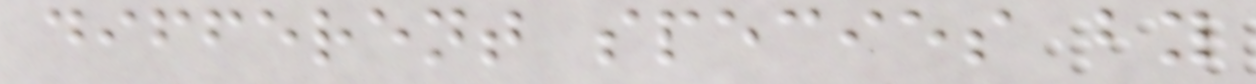different species by
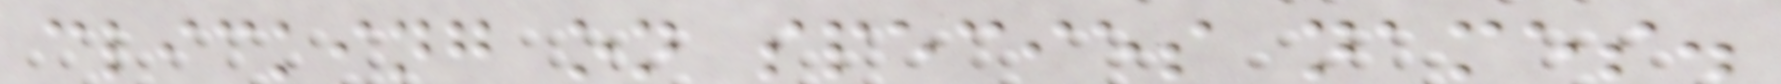clicking on species names.
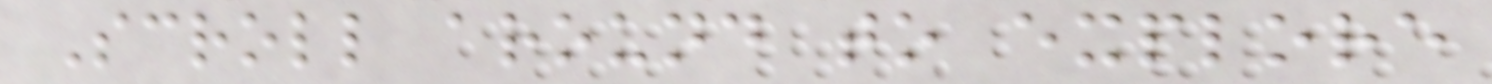Scroll around to explore
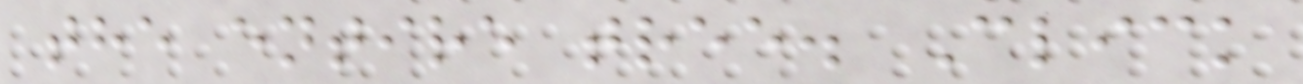the entire tree. Click
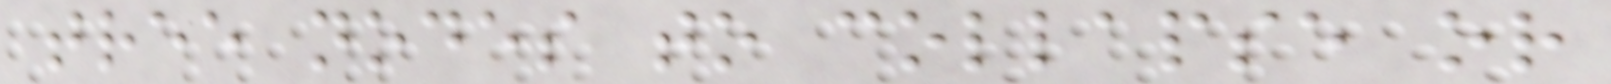tree nodes to collapse or
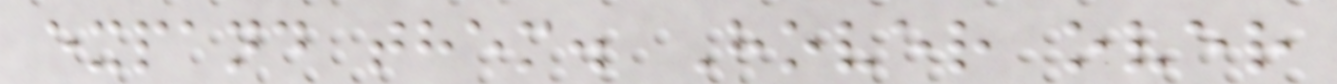expand them. Hover over
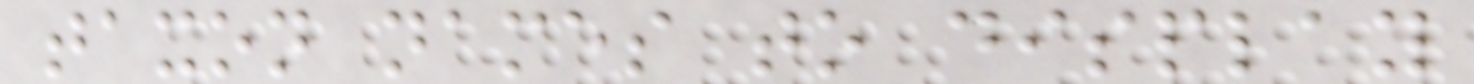taxon names to display
